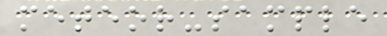meteor-sample
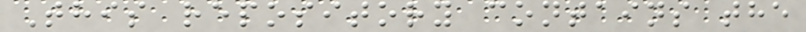This repository contains the
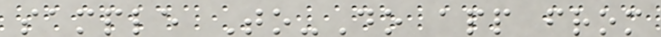sample To-Do app from
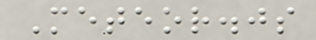Meteor.js
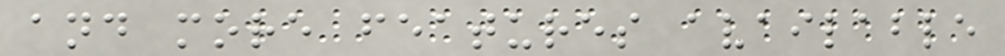and more features available
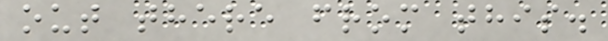out there from this.
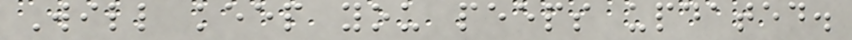Will keep you peeps updated.
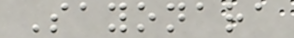Sayonara
